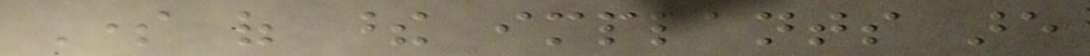Some of these implants are
